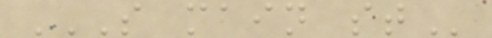S MAIN ST
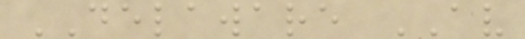DELAWARE AV
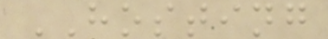HOSTING
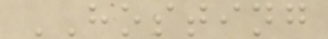HOSTING
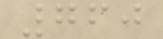760
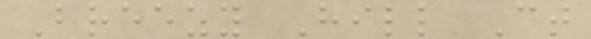Breezy Hill Ct
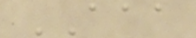AAA
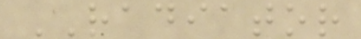RADIATOR
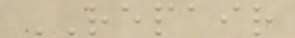REPAIR
